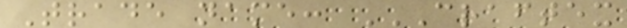Trade name: CRAFTEX
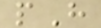pH
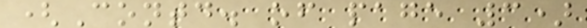(Contd. of page 3)
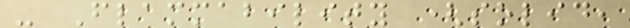- Flammability (solid,
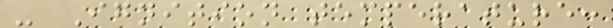- Ignition temperature:
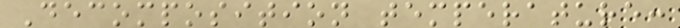Decomposition temperature:
